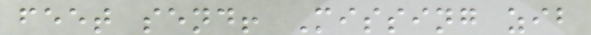feet send! Missing zib
